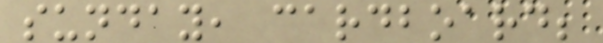sunday, cardboard;
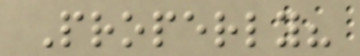Properly?
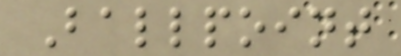Ballpoint
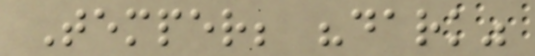Temper; "dark"
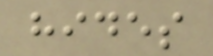hides
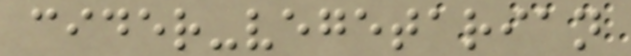cider-vegetarian
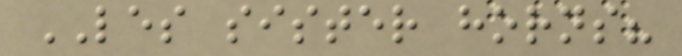LES sister horns?
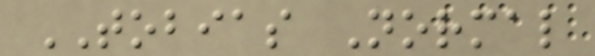TOBIAS Normal
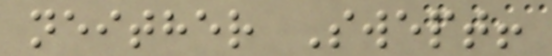neither Swept!
